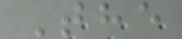The
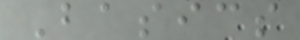Basics
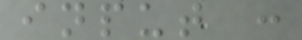input :
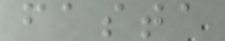fasta
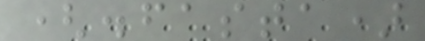(.fasta)
